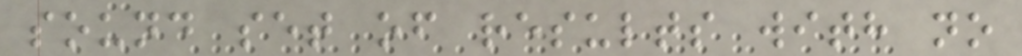sound set of results with no
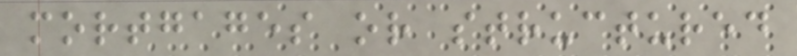mortgages or structured
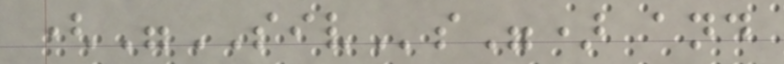("SIVs") and
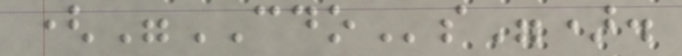("CDOs").
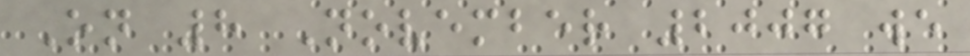On 8 November 2007 we
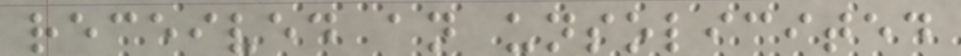received an unsolicited
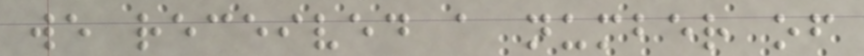we received a number of
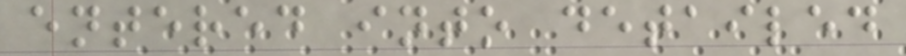entered into detailed
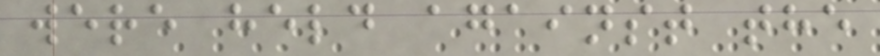were held against the
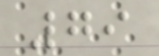79
